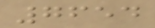7654
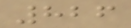826
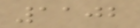1102
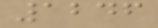1246
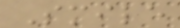Smile
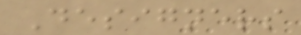Designers
